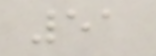51
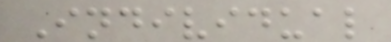Individual
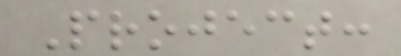Project:
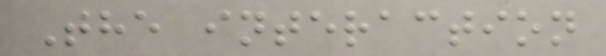The interaction
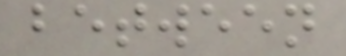between
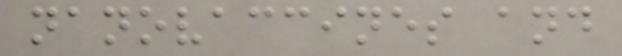nanovaccines and
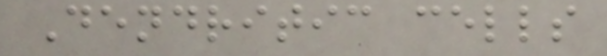Dendritic cells
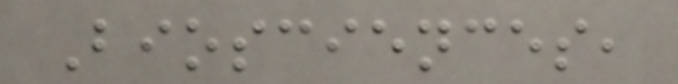Biosciences,
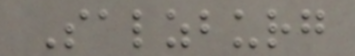Salzburg
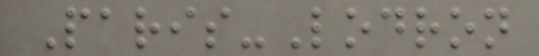Paris-Lodron
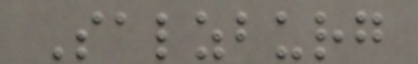Salzburg
